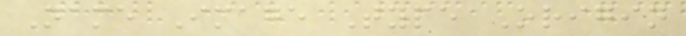Name Image Type Origin
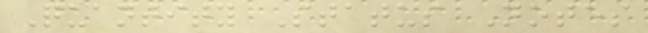Quantity Status Notes
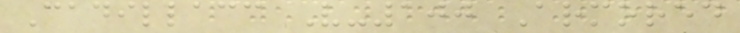Cadillacc V-100 Armored
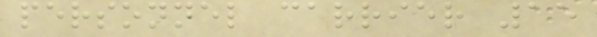personnel carrier 15
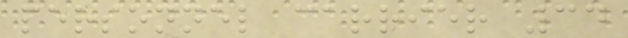personnel carrier 34
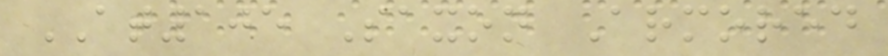AT105 Saxon Armored
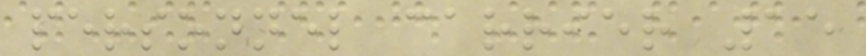personnel carrier 15
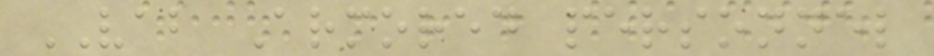VAB Armored personnel
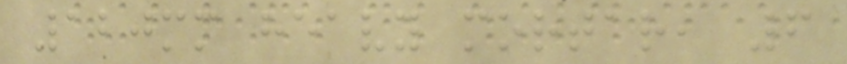120mm heavy mortar, 6
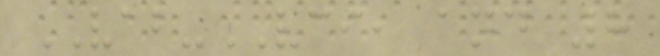VAB-VCI, and 8
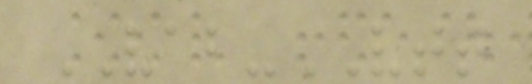VAB-VTT
